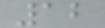12
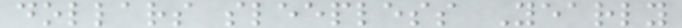dollars sleepless Yearly
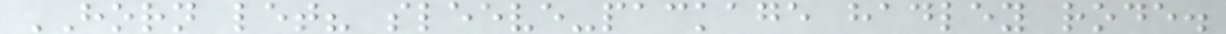HORN let? sleeve-package hadley rode.
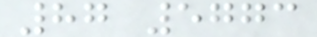87 5773
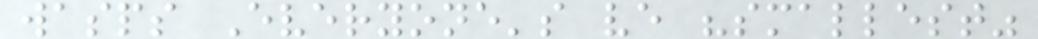wasps Everyone's ve "smallest"
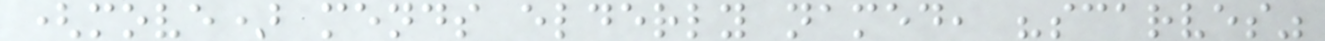(move) mends elderly named, "scarves"
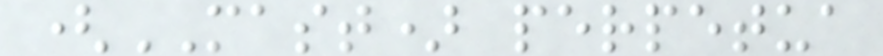(MAST) perpetua
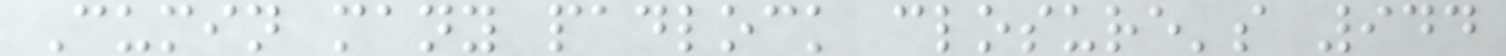Cumin many padlock closure's 944
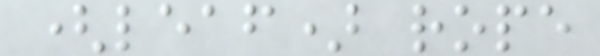(leaf) rope
